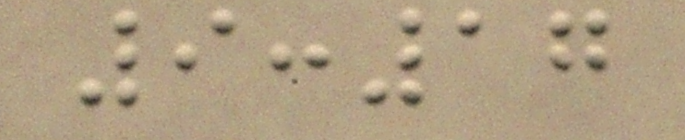9:17
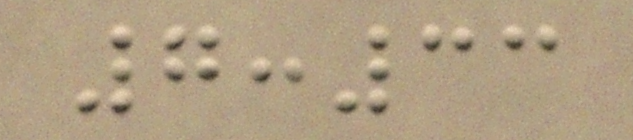7:33
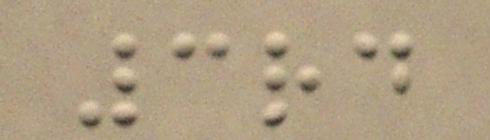3rd
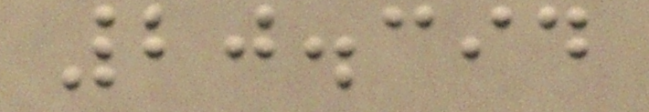20.394
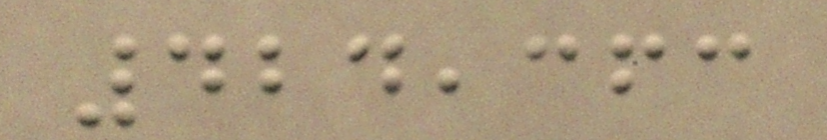424,363
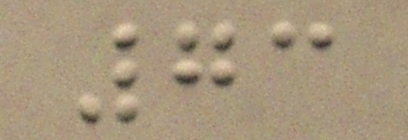73
